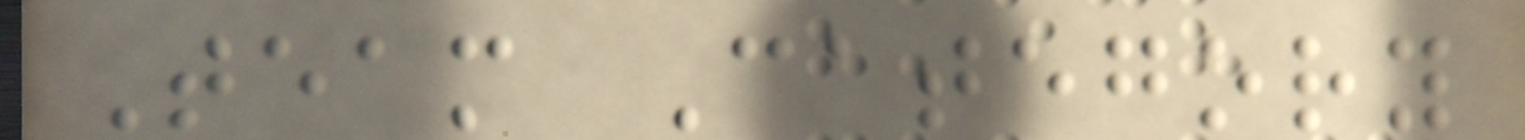Team Category
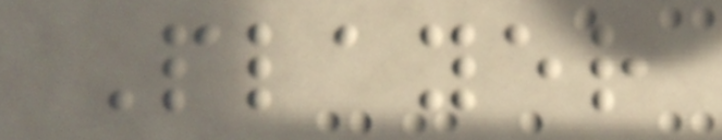Player
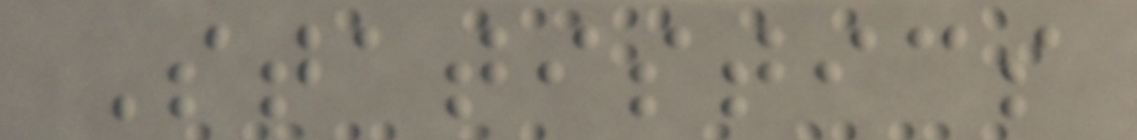Statistics
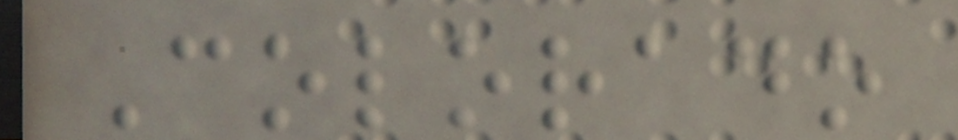Colorado
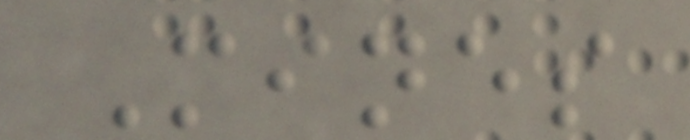Mines
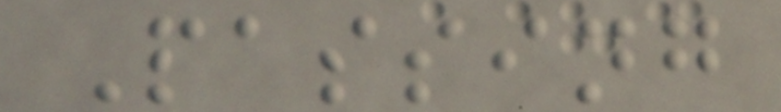Passing
